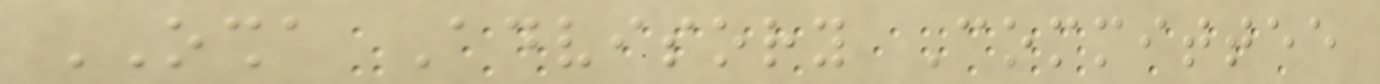OSHA Advisory Committee
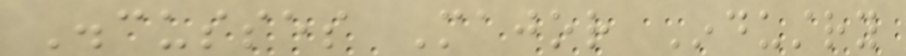Discusses Major Industry
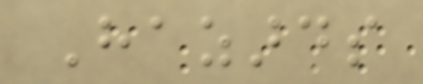Hazards
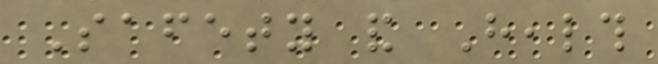Safety and Health
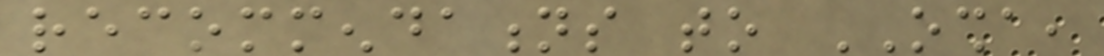recommendations to OSHA,
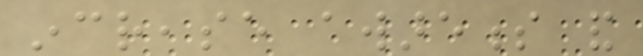increase awareness and
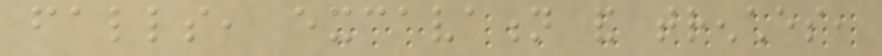falls, excavation and trenches,
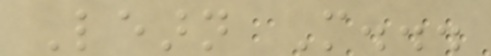Learn More...
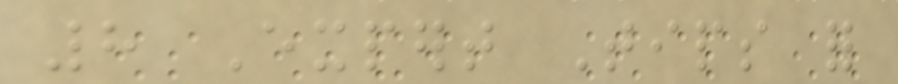8 Expert Tips for
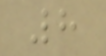8
